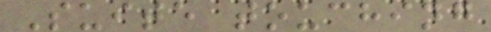Suite touching
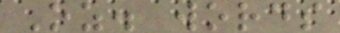Oz. words
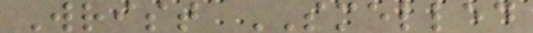Wrist SMELLED
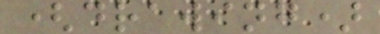(drawing)
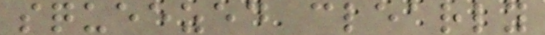squeezed clearly
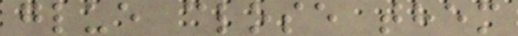glue close them
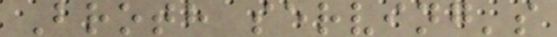Broth serving's
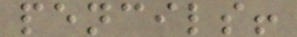pencils!
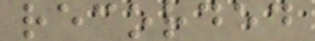recorded
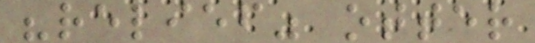"relief" otter
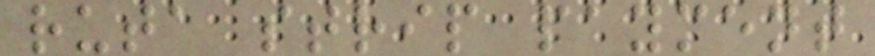ruta strip payment
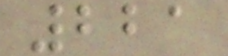221
